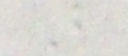B
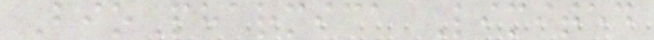BioPharmica Limited
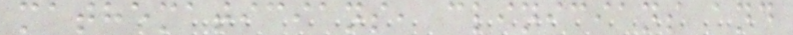mathematicians, clinicians and
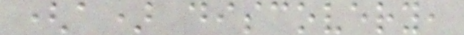(a) discovery,
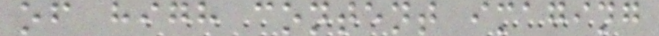of high content imaging
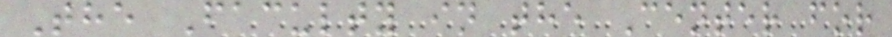The Faculty in the Center for
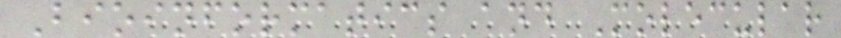Bioinformatics and Molecular
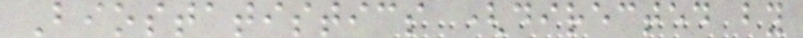Biostatistics (directed by
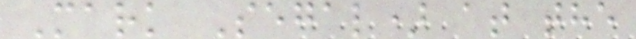Mark Segal) at the
